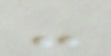-
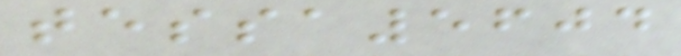tessa5604
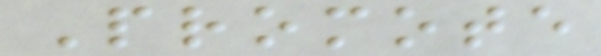Promote
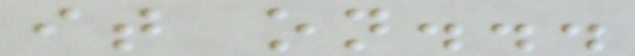it on...
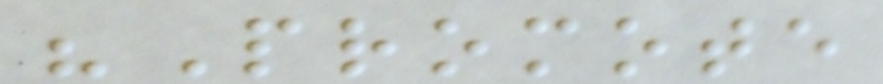"Promote
